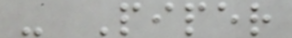- Piper
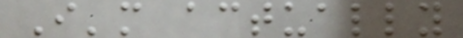I'm actually
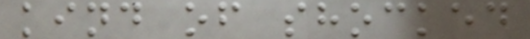kind of shocked
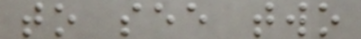to see two
